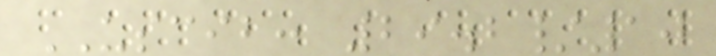USCIB: 29.2/10
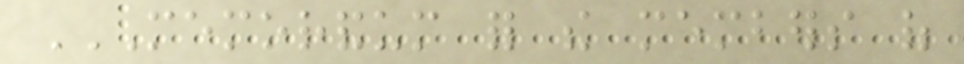MEMORANDUM FOR THE MEMBERS OF
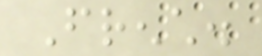French.
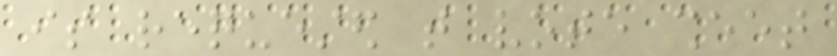is requested that vote sheet
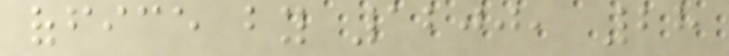office by 1200, 28
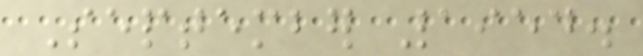September 1954.
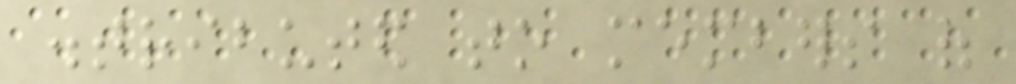distributed to members of
